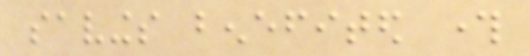savings benefited through
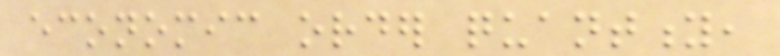economic order quantity,
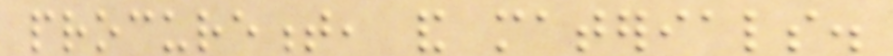procurement, and materials.
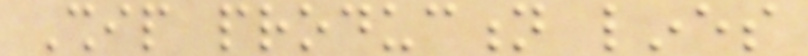Ship production lines
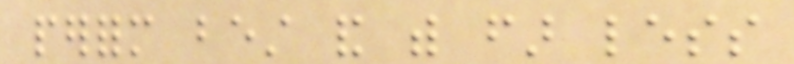perform best and with far less
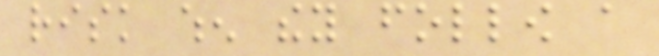risk when they follow a
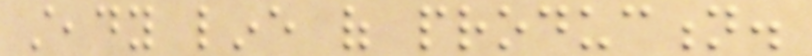steady line of production.
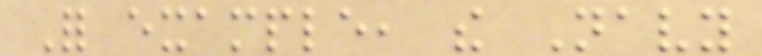For example, the Navy
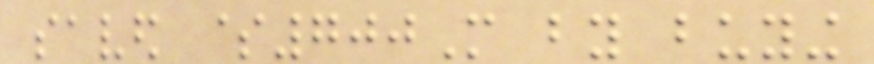saved $700M by buying
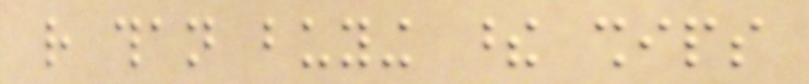rather than buying these ships
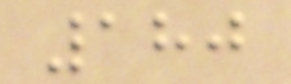180
